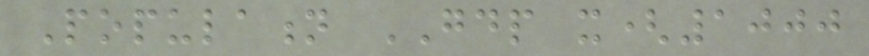Population GDP x(1000
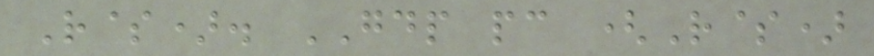R$). GDP pc (R$)
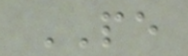PE
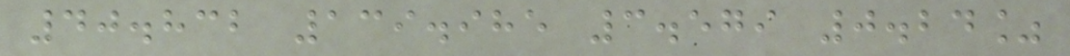40.832 139.985 3.579 0.24%
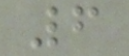6
